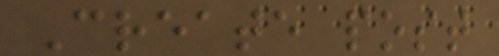Create post
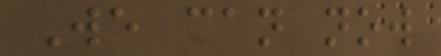We can now
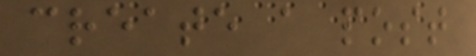create a post
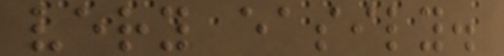very easily.
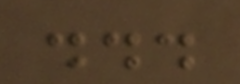...
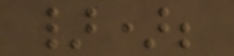});
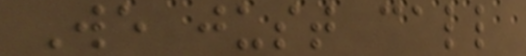We just call
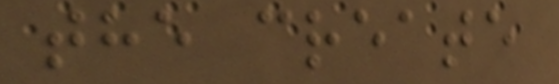the create
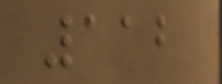112
